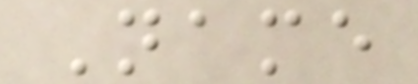Name
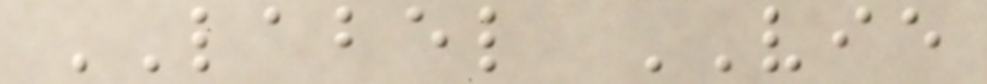LABEL VIE
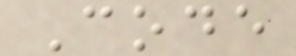Code
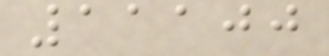11100
